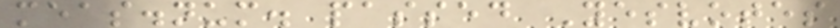meas.num. passed Yesvotes
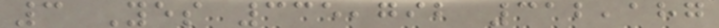3 Yes 335,792 312,187
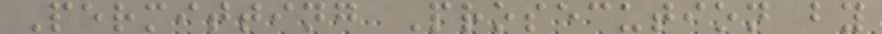Permitting Prosecution by
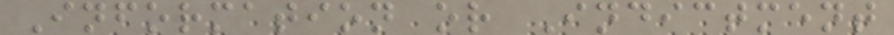Information or Indictment
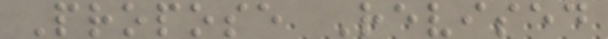Propose Revised
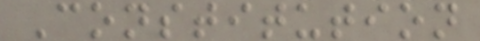Constitution
